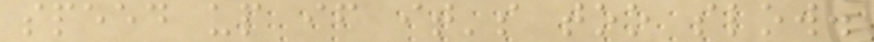speed up if it's too slow.
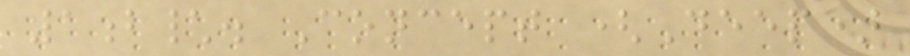1b\. Concept (Deep)
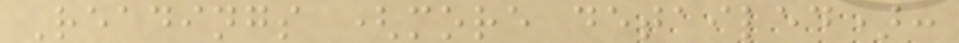Readings (more detailed):
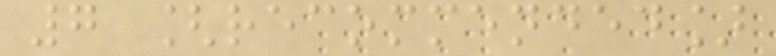7 [recommended]
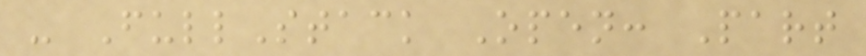- FullStack Open: Part
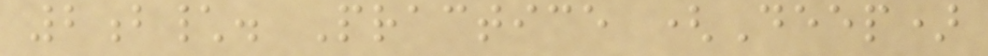2b\. Practice (Deep)
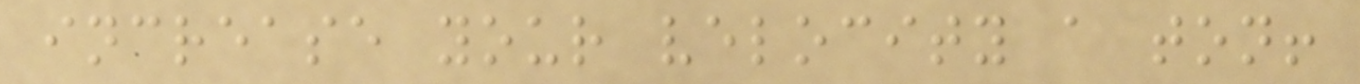increase your velocity a ton!
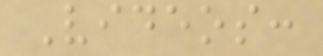Videos:
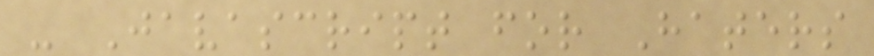- Javascript for Haters
